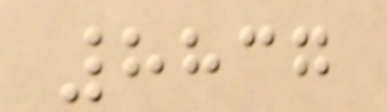8837
